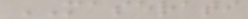MASERATI
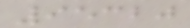95320
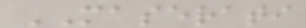MASERATI
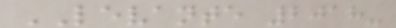LEVANTE 2018-
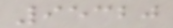95320
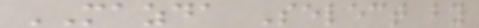MAZDA Select by
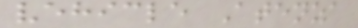vehicle Atenza
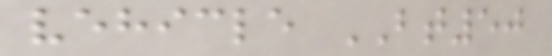vehicle BT50
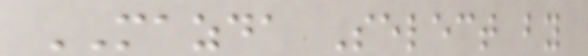MAZDA Select by
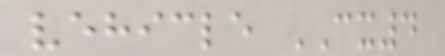vehicle CX4
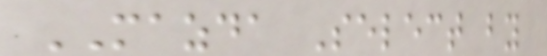MAZDA Select by
